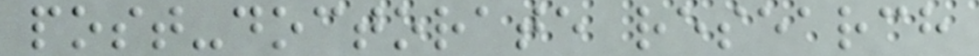post-doctorate research
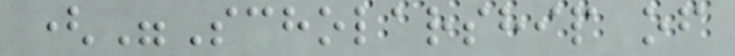("Scholarship of
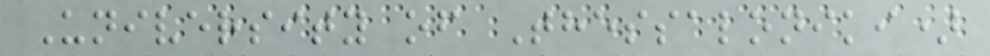University of Thessaloniki)
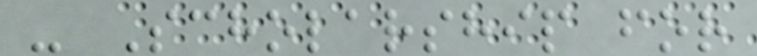- Scholarship for
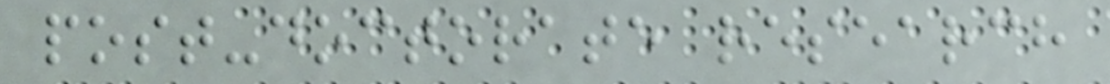post-doctorate research
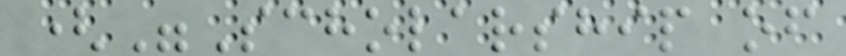("Scholarship of
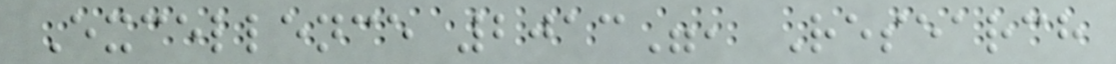Excellence 2013", Research
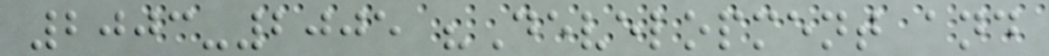2003-2005 "Development and
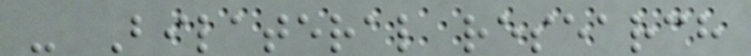- Bilateral research
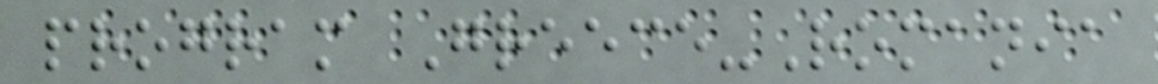program Greece-Romania
